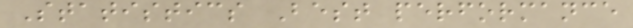Statistics Best performance
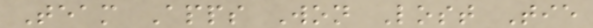Team Apps Won Lost Tie
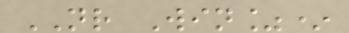NR Win%*
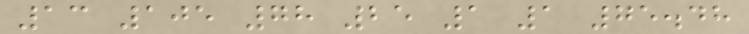13 105 78 25 1 1 75.48
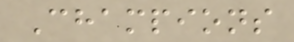Champions
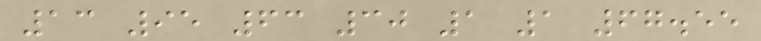13 95 63 30 1 1 67.55
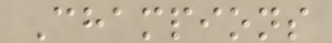Champions
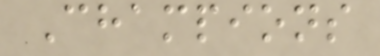Champions
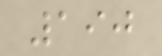190
